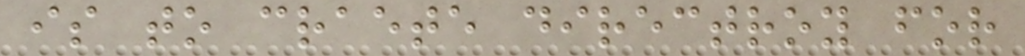is to craete directroy for
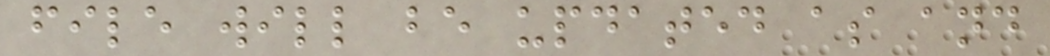file will be updated as and
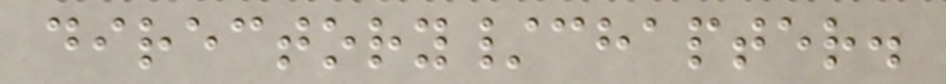directory/chapter.
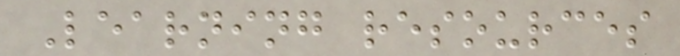Learning resources
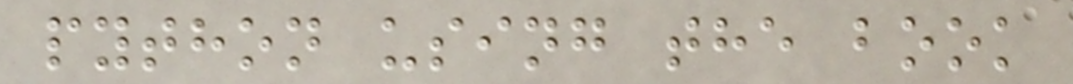python using the book
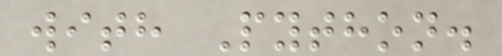with Python.
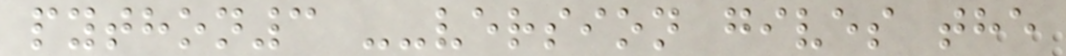python3 --version gives the
